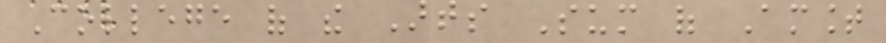College of the Arts Sum of Amount
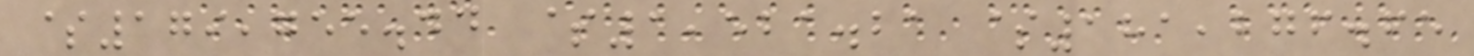$179,755.44 $1,521.21 $181,276.65
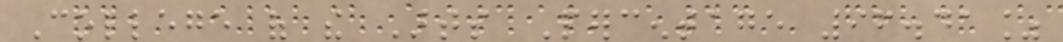College of the Arts Percentage 96.41%
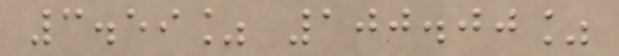3.59% 100.00%
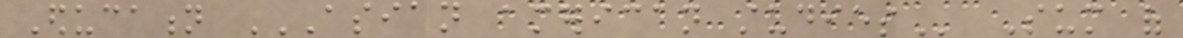Education ASIAN AMERICAN STUDIES Sum of
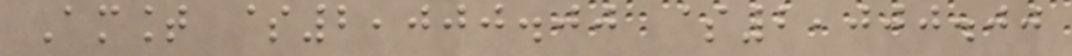Amount $2,000.00 $2,000.00
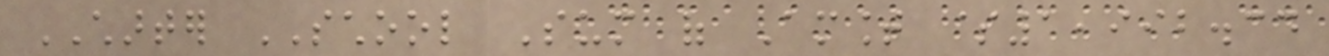CHARTER SCHOOL Sum of Amount $1,992.34
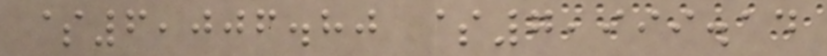$6,006.80 $7,999.14
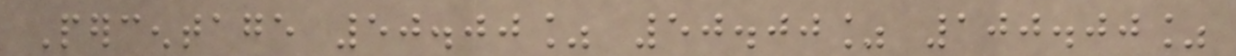Percentage 50.00% 50.00% 100.00%
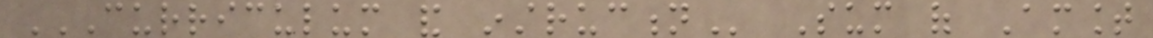CURRICULUM AND INSTRUCTION Sum of Amount
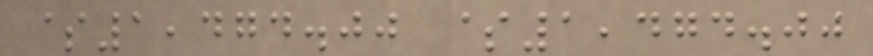$1,474.00 $1,474.00
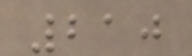210
